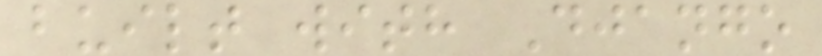built with Django
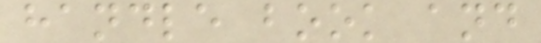handle book and
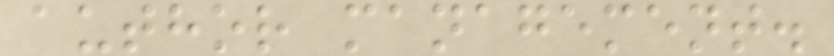author management.
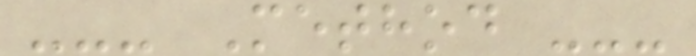--- Method ---
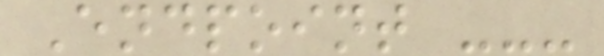Endpoint ---
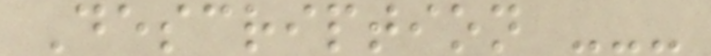Description ---
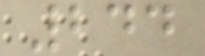244
